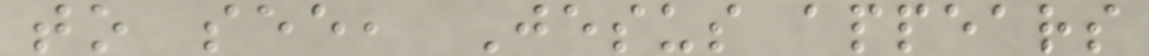to see, Jesus appears
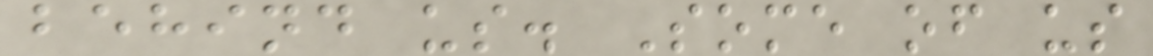behind us. Some of us
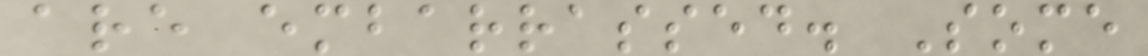are embarrassed. Some
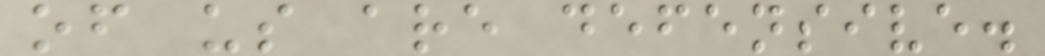of us are defensive.
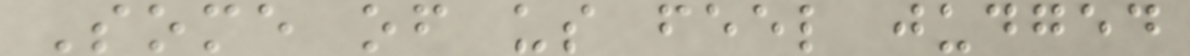Some of us feel judged
